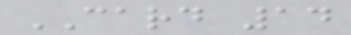CARD 14
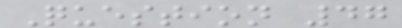Question 47
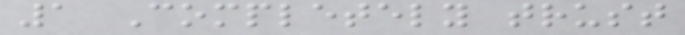1 Completely trust
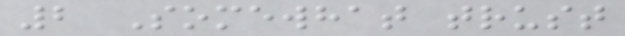2 Somewhat trust
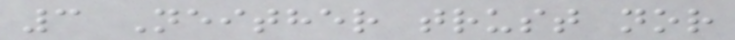3 Neither trust nor
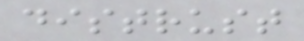distrust
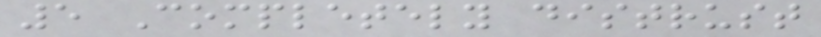5 Completely distrust
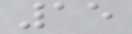15
